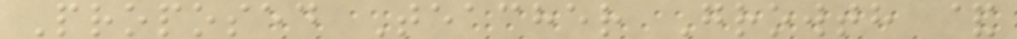Proposed Teacher Growth &
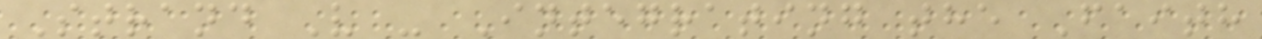Strand V - Integrating the Faith
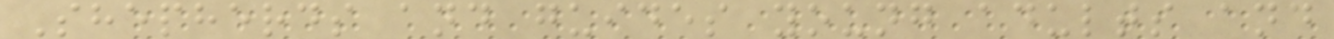Shepherds and guides young adults and
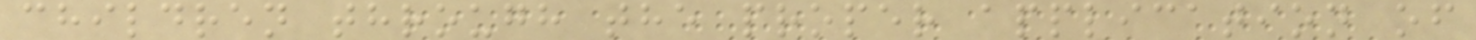children through the proper application of
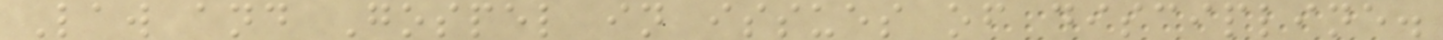Law and Gospel in issues of discipline.
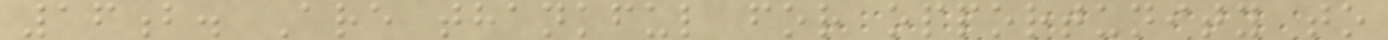16b. Are thankful for opportunity to
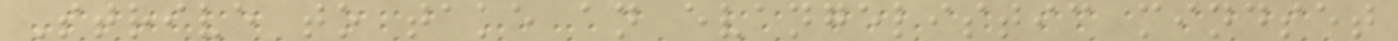Strive to take an evangelistic mindset
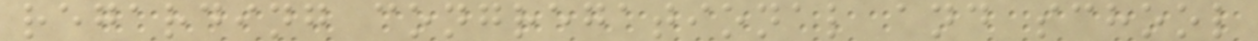regarding congregational and school
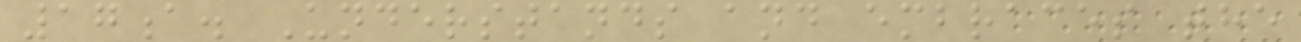17a. Understands and embraces the
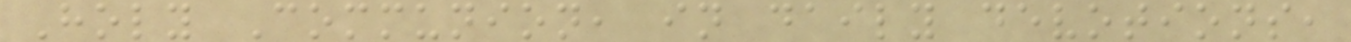Holy Communion, in daily devotions,
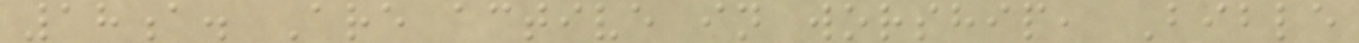18a. Are active in worship, Bible
